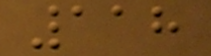118
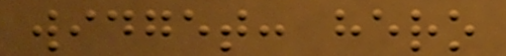widget: hero
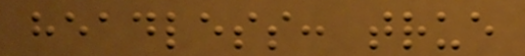headless: true
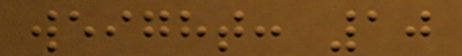weight: 10
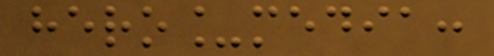hero_media:
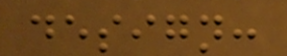design:
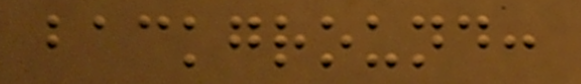background:
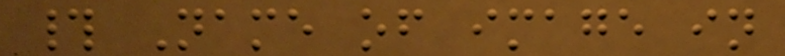# Name of image in
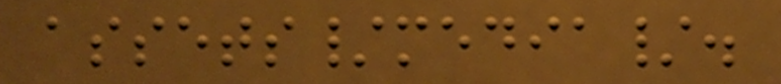assets/media/.
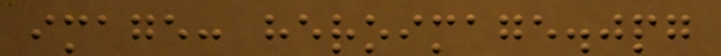image: heroimage.jpg
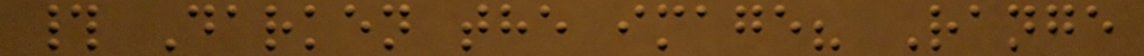# Darken the image? Range
